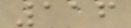116
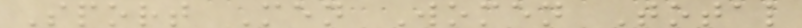Sport Men Women Total
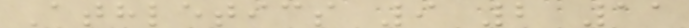Athletics 9 2 11
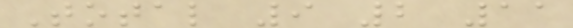Total 9 2 11
